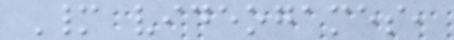Many videogames,
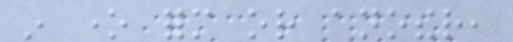in one form or another,
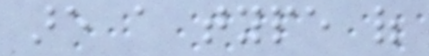are a type of
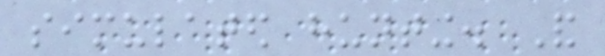simulated hunting. And
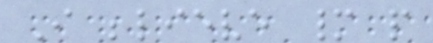I believe many people
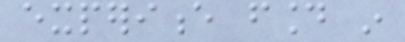experience found in
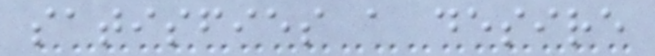satisfies a desire
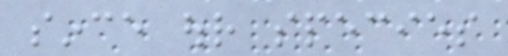since our species
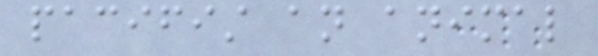pacifist an animal
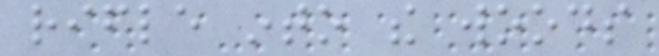rifle into the woods
